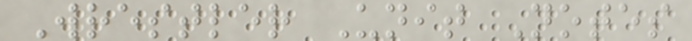Wrestler Unit Notes
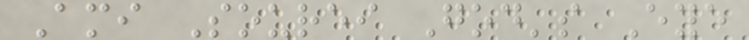Ami Sourei God's Eye
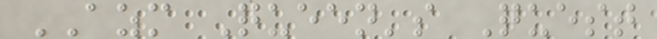AZM Queen's Quest
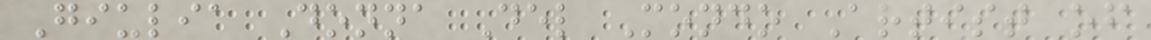Giulia Donna Del Mondo Artist of
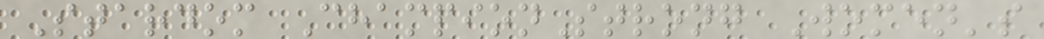Stardom ChampionStrong Women's
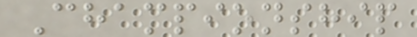Championship
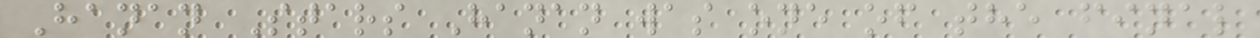Hanan Stars Hanan was one of the final
